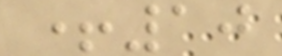+10
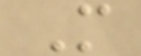M
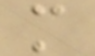m
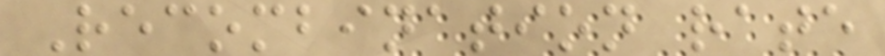Recombination rate
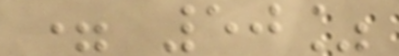= 50%
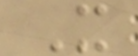X
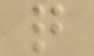q
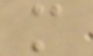m
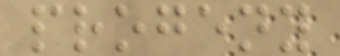progeny
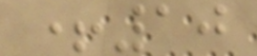+10
